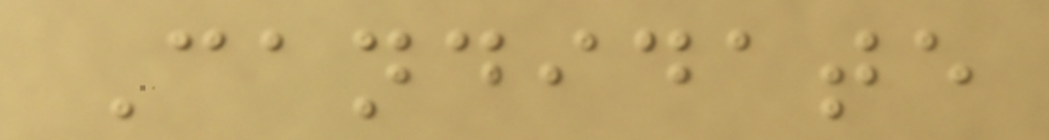Candidate
